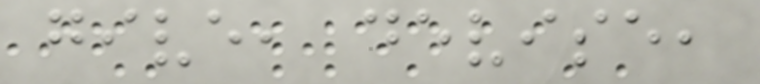give, devise,
